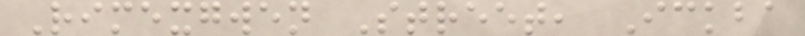Rimexgwen Street, Ickba
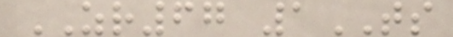ZR67 1TS
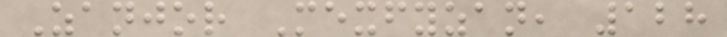Zanjor Mexfyzan, 128
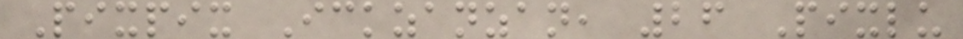Pixpix Ickzanzan, 26 Pixlu
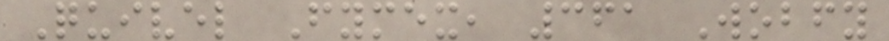Quivel Fymex, 361 Wobfy
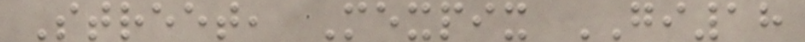Street, Mexpix GI18
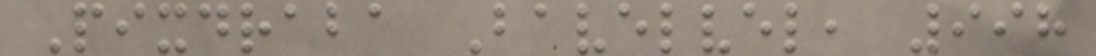Pixdraba Bavelvel, 998
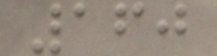160
